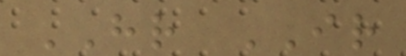HR IR
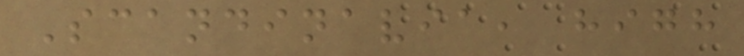Scandinavia, high
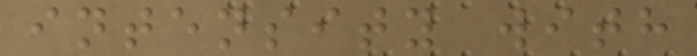intensity with
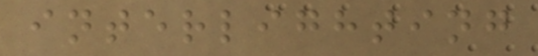interlighting
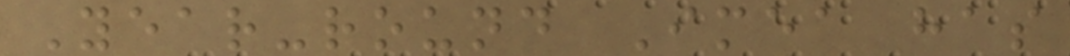Year-round Imea has
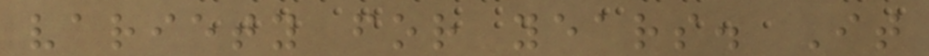variety for years. It
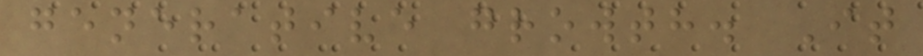generative growth. It
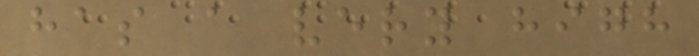has a very high
